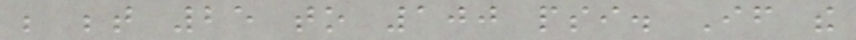be between 25 to 100 psi. If the
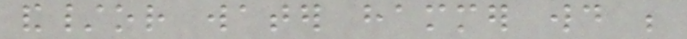and/or water hammer would be
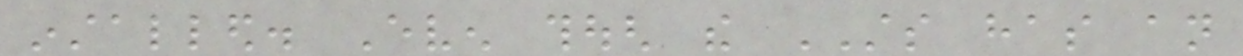installed. Even though the STS has an
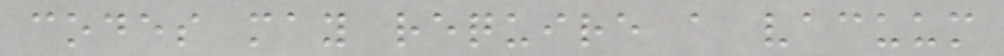codes may require a vacuum
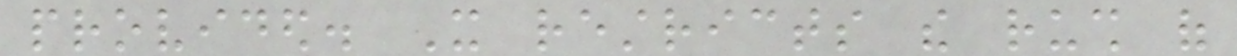provided. It restricts the rush of
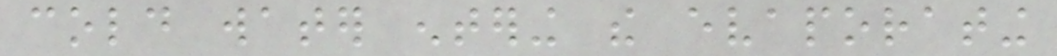cold water entering the evaporating
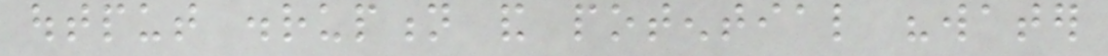output disruption and potential "water
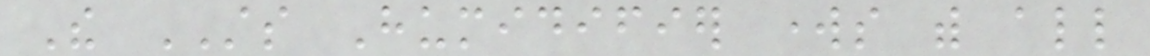The STS Humidifier works with all
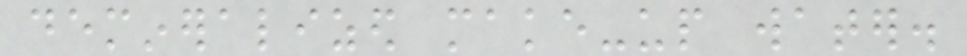demineralized make-up water.
